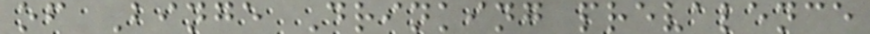of Binge Drinking prevalence
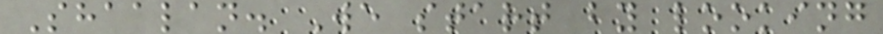Shaalan. We start by looking
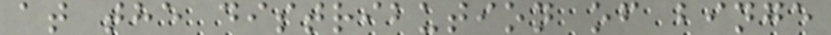at the distribution of binge
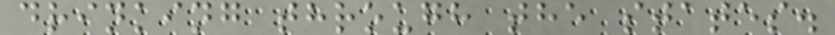drinking through the states.
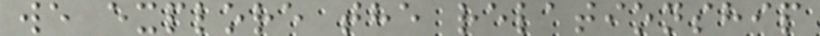we explore the relationship
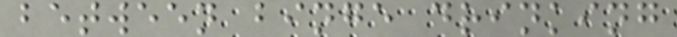between binge drinking
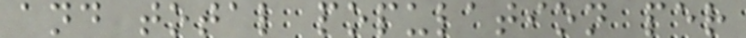and total population per
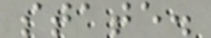state.
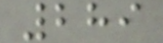289
